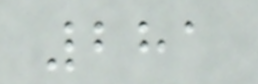281
